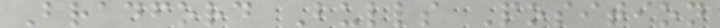Bradford Bulls Position
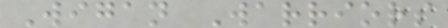Wigan Warriors
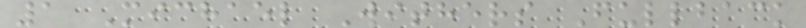1 Michael Withers Fullback
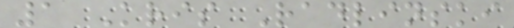1 Kris Radlinski
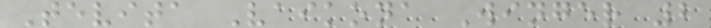Tevita Vaikona Winger 2
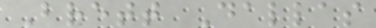Brett Dallas
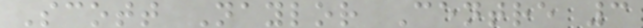Scott Naylor Centre 3
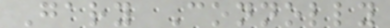Gary Connolly
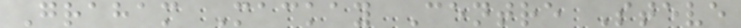Graham Mackay Centre Steve
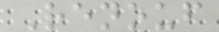Renouf
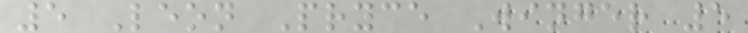5 Leon Pryce Winger 5
